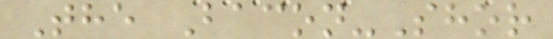The Bacon-Shor
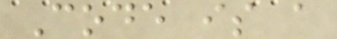Code is a
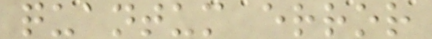quantum error
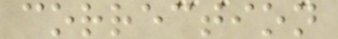correction
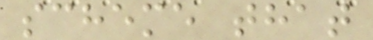scheme that
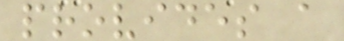provides a
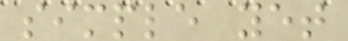simple yet
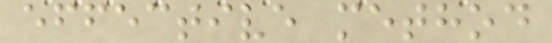effective method
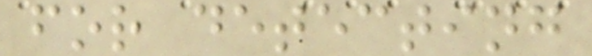for detecting
